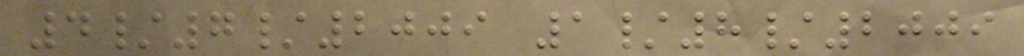4/7/2009 1/8/2009
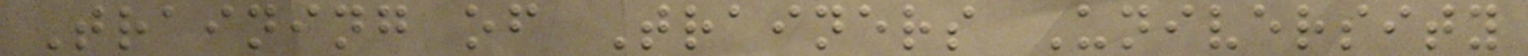Training of Trainers University
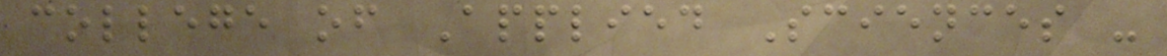college of Applied Sciences -
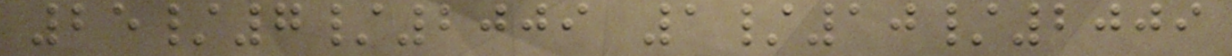25/7/2009 1/10/2009
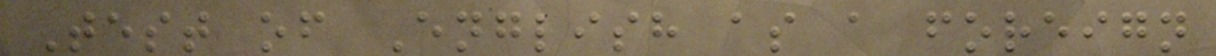Test of English as a foreign
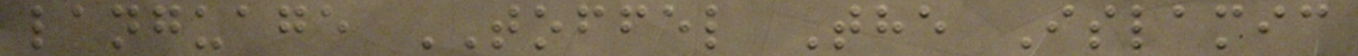language TOFFEL The Islamic
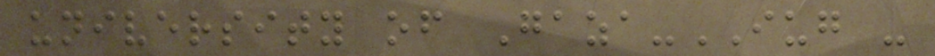university of Gaza-IUG -
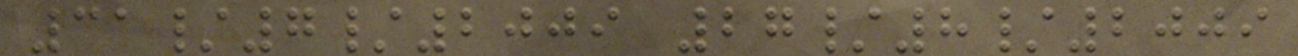31/7/2009 27/8/2009
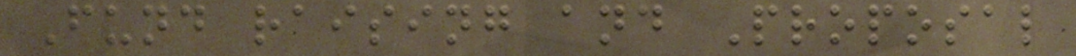Fund raising and Proposal
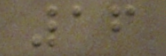16
